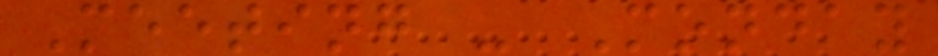Meeting - Monday
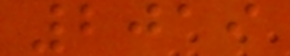2019
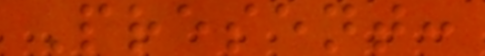Present:
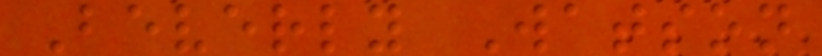Beverly Watson
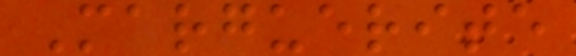Marguerite
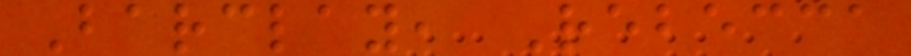Barclay, Rebecca
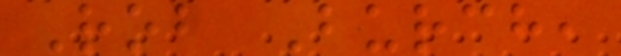Rob Burch,
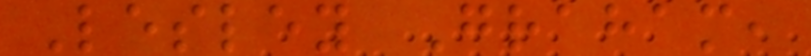Lesley Graham,
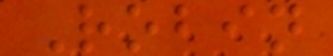Robin
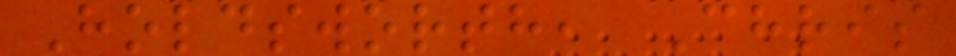Holdsworth, Chris
